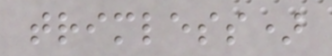trimless)
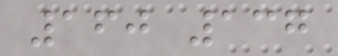160 137
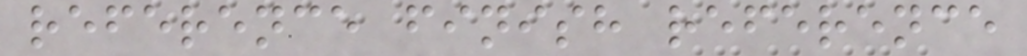reference finish reference
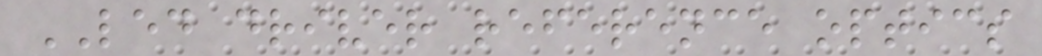LED driver reference optics
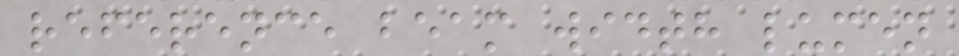reference beam width lumen
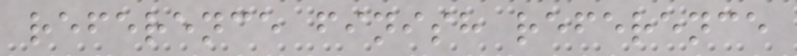reference finish reference
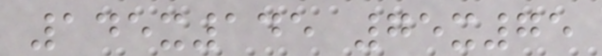145x145 75x75
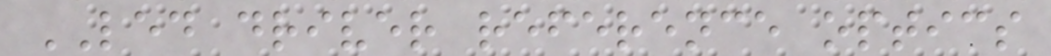LED driver reference optics
